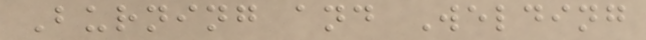Burning and Welding
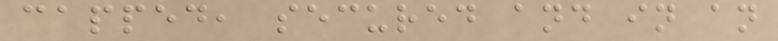capped, secured and in an
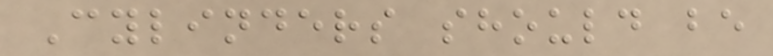Cylinders should be
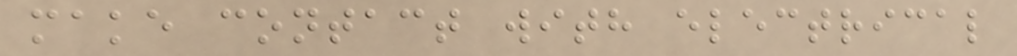make contact with electrical
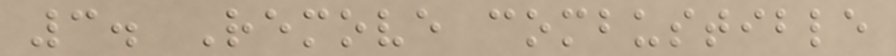3. Remove combustible
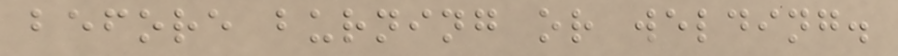before burning or welding.
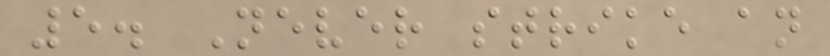5. Never strike an
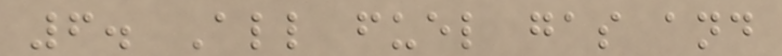6. All fuel gas and
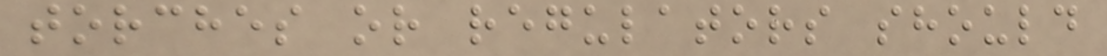torches or regulators should
